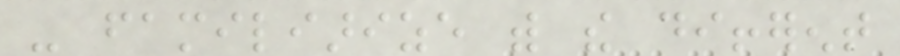- familiarize with the different
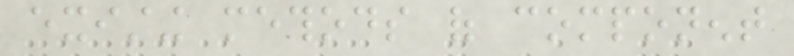existing methods of component
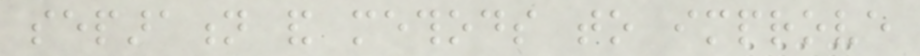separation and methods to improve
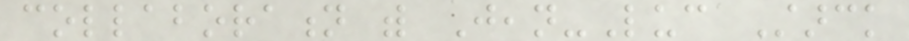collaboration with Jean-Luc Starck
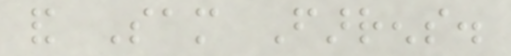and Sam Farrens.
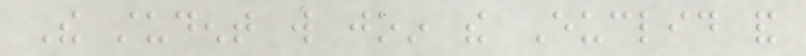The student will join the Euclid and
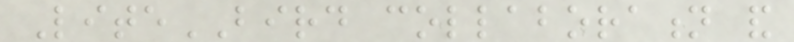LiteBIRD collaboration and
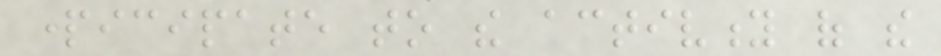participate to the activity of the
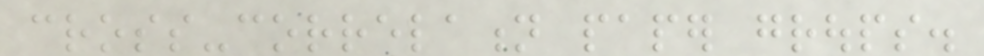cross-correlation paper groups.
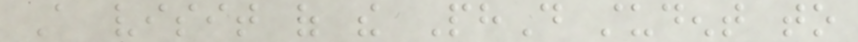A visit of the PhD student to
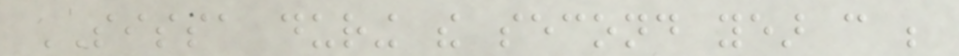SISSA during the second year can be
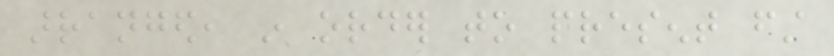arranged, in order to present first
